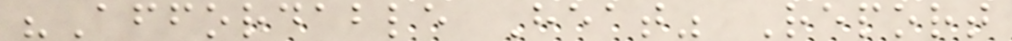"Affordable Heat" Report
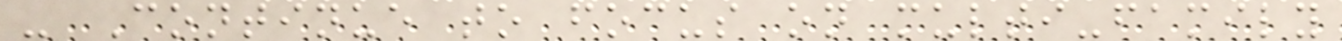- Continue to focus on multi-family
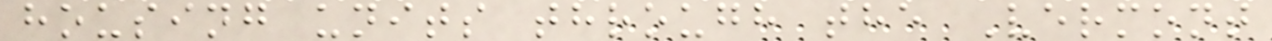housing units through the Vermont
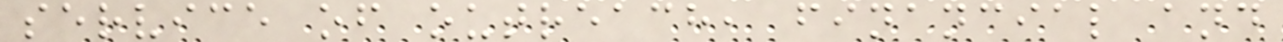service of outreach, financial and
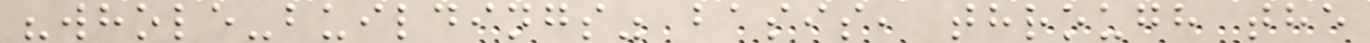"whole-buildings" basis, through the
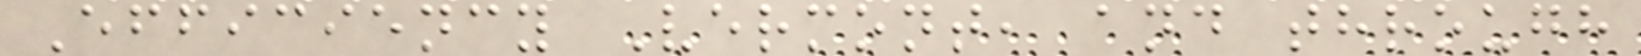Efficiency Vermont, and through
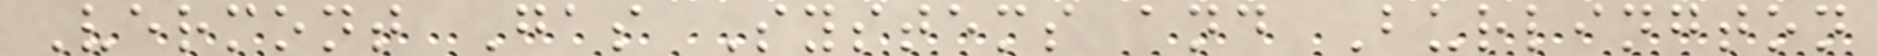Vermont Gas Systems and Burlington
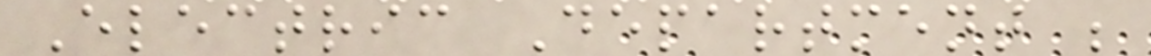Electric Department ;
